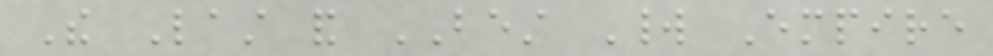The Last and BEST World Empire
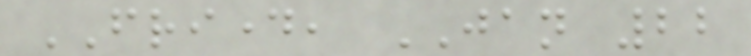FRIDAY, JAN 22
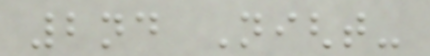2nd Night-
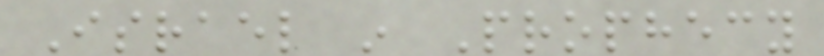Israel in Prophecy
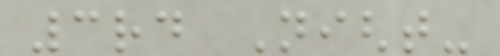3rd Night-
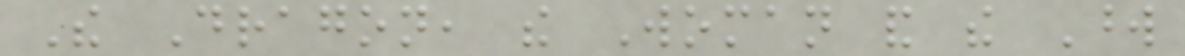The Dragon, the Woman and the Word
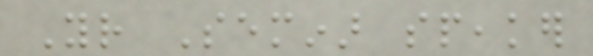Your Seminar speaker
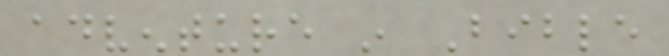adventure in Bible
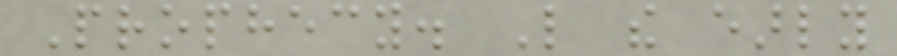Prophecy. Like the early
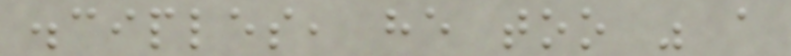disciples, he too was a
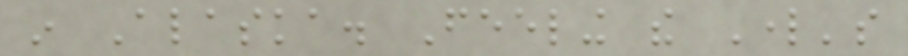in Alaska. Feeling the Lord's
